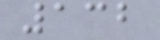132
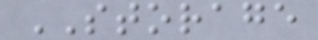STORAGE
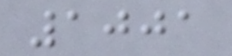1001
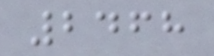2468
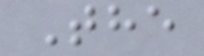The
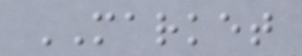MARKET
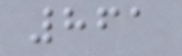861
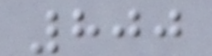800
